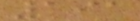191
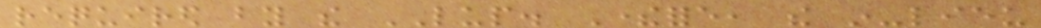required by the LUP. Therefore, the in-lieu
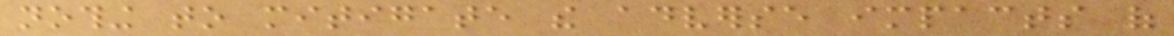nothing to mitigate the adverse impacts of
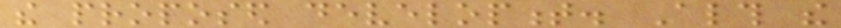the proposed development. Although the
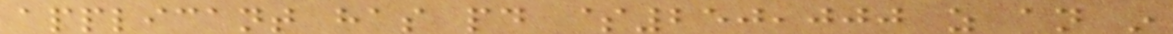applicant has paid $250,000 as an in
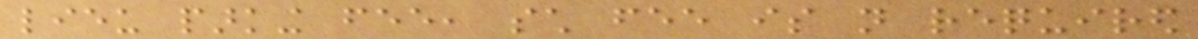lieu parking fee, such fee is not required
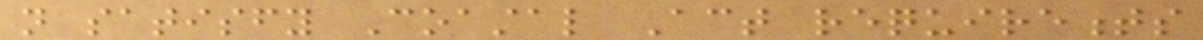not satisfy Coastal Act requirements
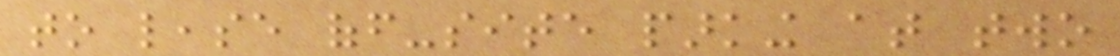to lease off-site parking at two
